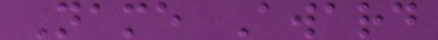Name Award
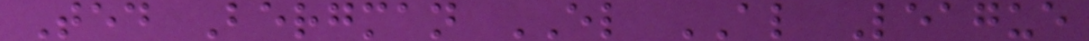Ted Bergman EL AL League
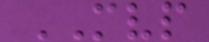MVP
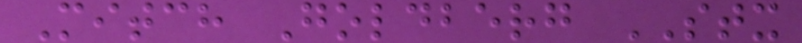Mitch Goldberg STX
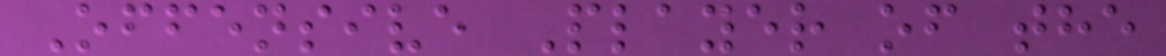Offensive Player of the
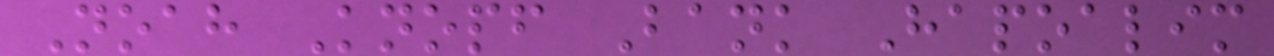Noah Knopf Bank Hapoalim
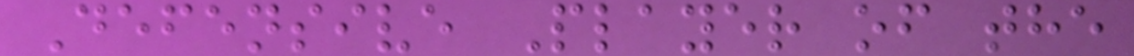Defensive Player of the
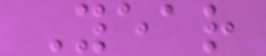Year
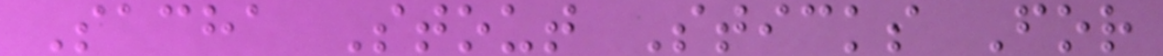Sacha Stout Sticks For
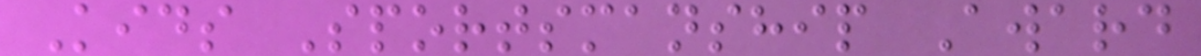Kids Sportsmanship Award
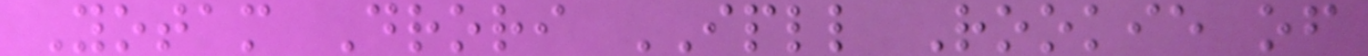Yotam Drori IPLL Rookie of
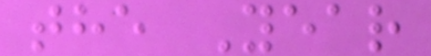the Year
